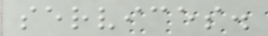services.
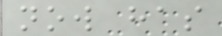now has
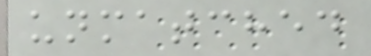unmatched
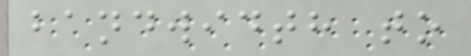bandwidth to
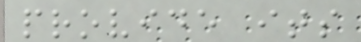provide its
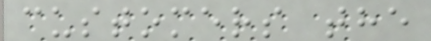customers the
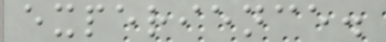experience.
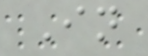In
